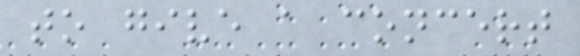to give a concert
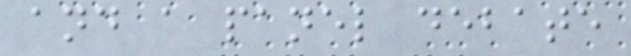and a panel debate
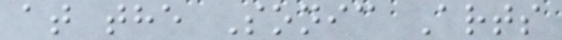at the Sonic Arts
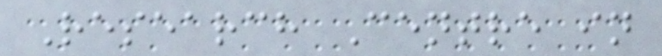Research Centre in
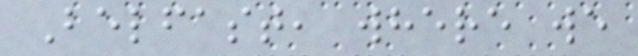Belfast, where we
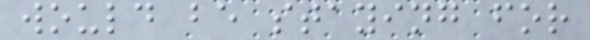would be staying for
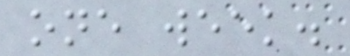one week.
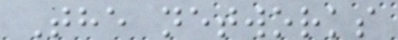The networks
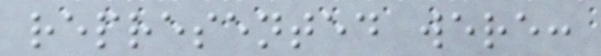represented were:
